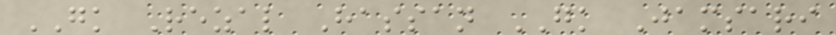GK Rezal Hassan GK Jamsari
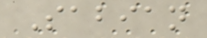Sabian
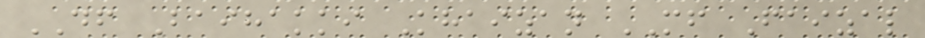DF Baihakki Khaizan MF Faizal
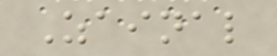Zainal
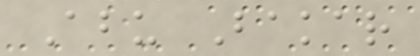Abu Bakar
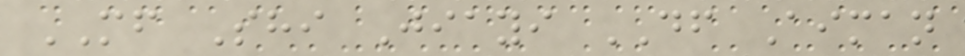MF Shi Jiayi DF Aiman
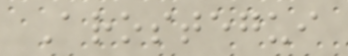Arostegui
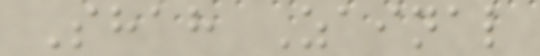Shah Zainal
